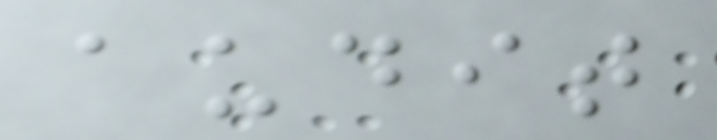audit
